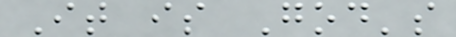It is God's
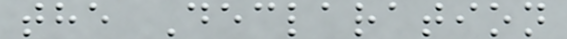the Declaration
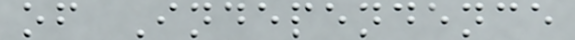of Independence
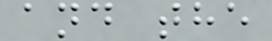and the
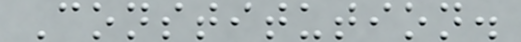Constitution.
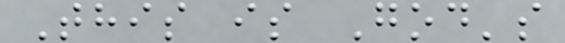This is God's
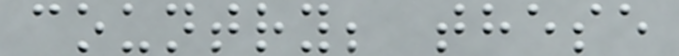country; these
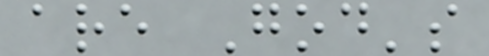are God's
